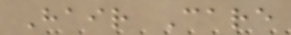Hair Care
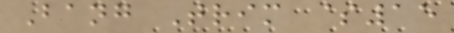Bang Trim $15
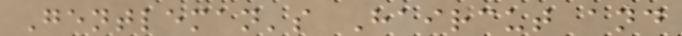Gentleman's Haircut and
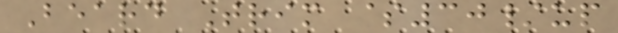Beard Trim $30/up
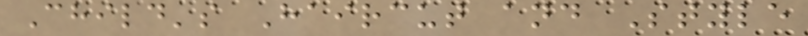Child's Haircut and Style
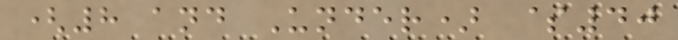(8 and Under) $40
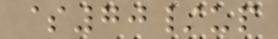$70/up
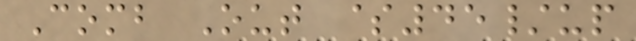Comb Out $45/up
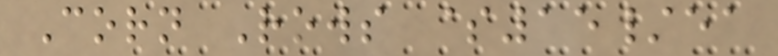Corn Rows $15/ea
